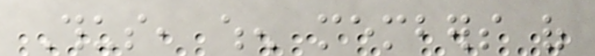Thus, when members of
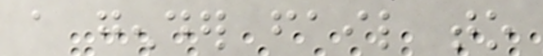a gender fail to
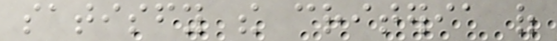satisfy the criteria of
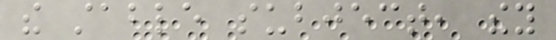the stable subject, they
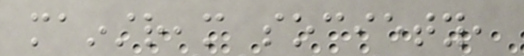mainstream society,
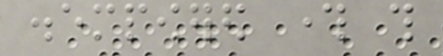disempowered through this
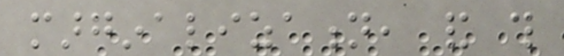marginalization, and this
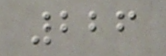226
